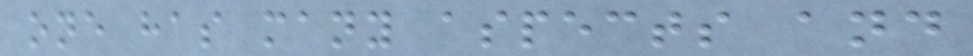one has many aspects and
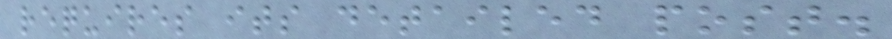requires its detailed post.
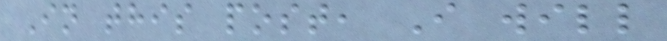In this post, I will
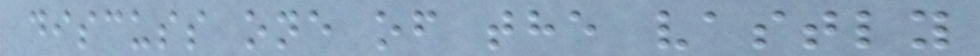discuss one of the vastly
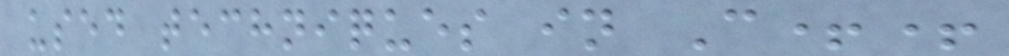used techniques in C++
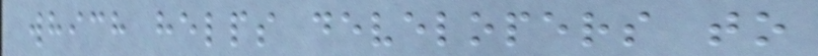which helps developers to
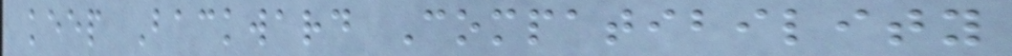keep Backward Compatibility
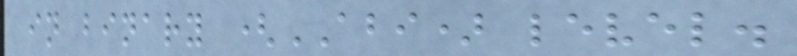in binary (ABI) level.
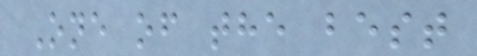One of the best
